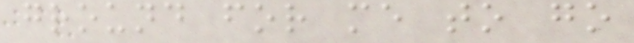ground for me to go
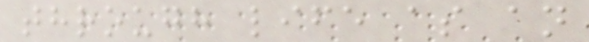through life as an
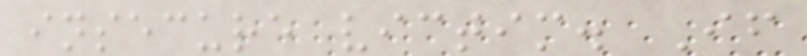insecure victim. If
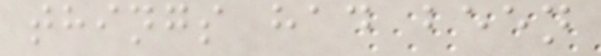things had been
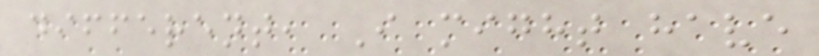different, I might have
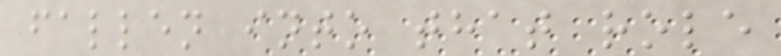fallen into that role
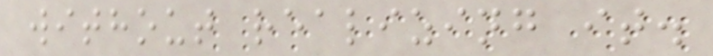without realizing it.
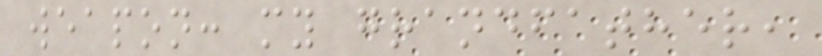weapon: my grandfather,
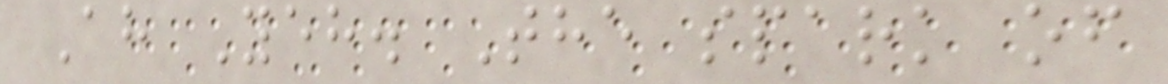Ah Yeh. The spark of
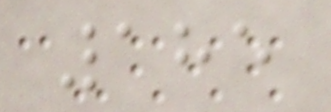185
